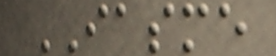IASME
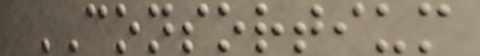CONSORTIUM
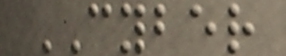CYBER
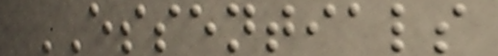ESSENTIALS
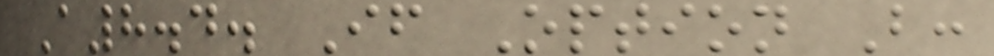A8.4. If Option B:
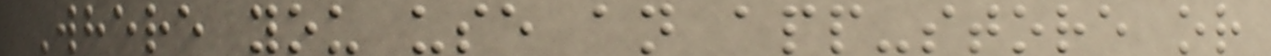Where you use an app-store or
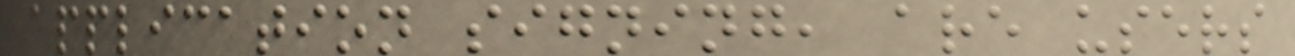application signing, are users
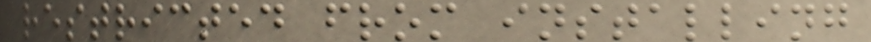restricted from installing
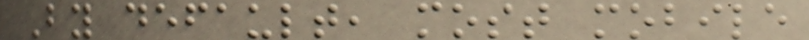By default, most mobile
